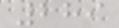289
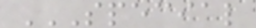SPECIAL
